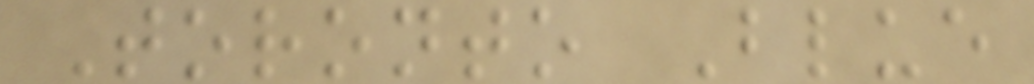Toronto Blue
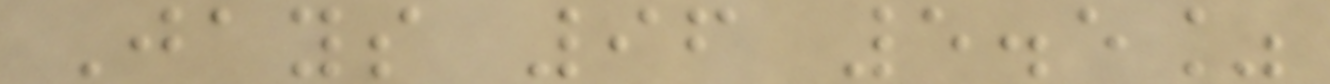Jays 96 5.5%
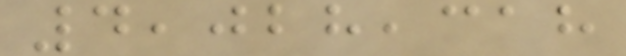4,028,318
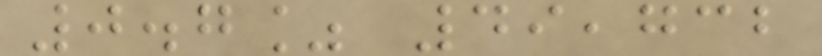0.7% 49,732
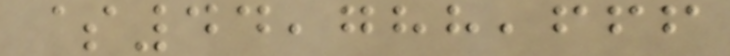$44,788,666
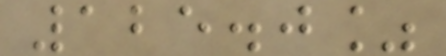125.0%
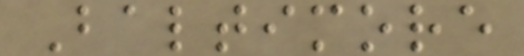Baltimore
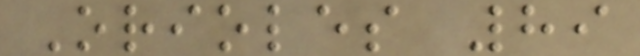Orioles 89
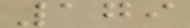179
